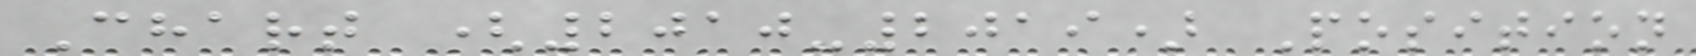Chart (2010-2019) Position
